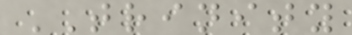TRINITY
